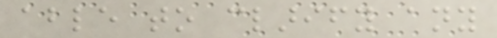able to clarify any
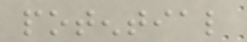potential
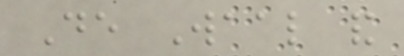De Waal and
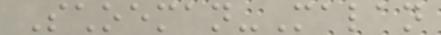Schoeman-Malan
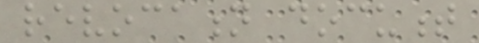revocation document
